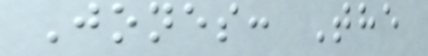Jones: The
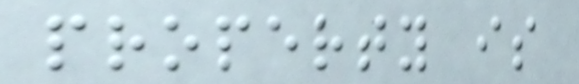property is
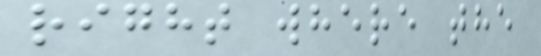right where the
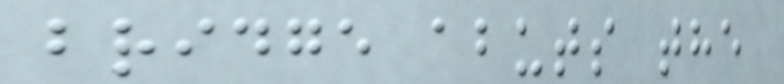bridge abuts the
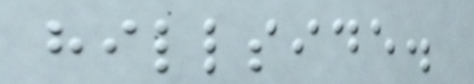hillside.
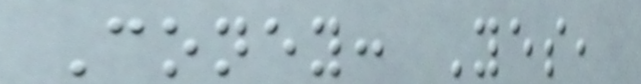Coney: Yes,
